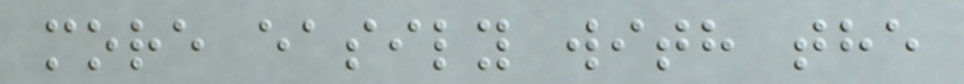more easily with the
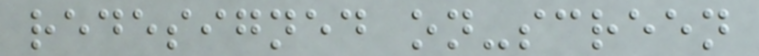redesigned on-screen
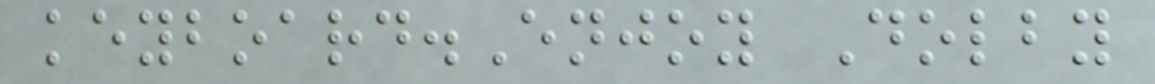keyboard.Enjoy Dolby
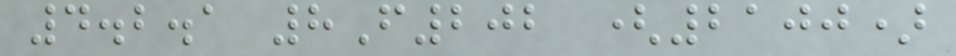4.2.1 8F202 (2100)
